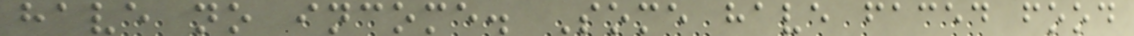have no income. Some have faced food
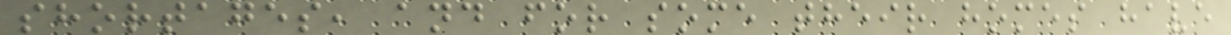shortages, and for some their homes have
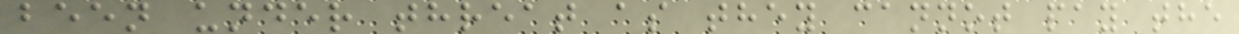been under threat as they cannot pay the
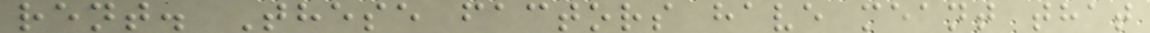rent. These factors have meant that
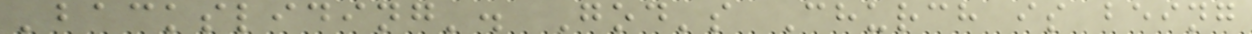'backsliding'. God's Church is being
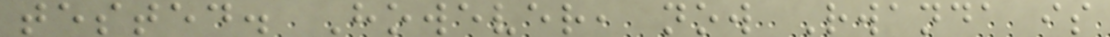tested. However, now Rwanda is
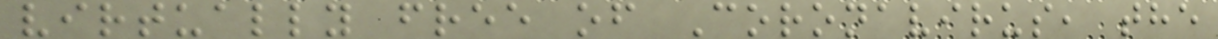virtually free of Coronavirus, the
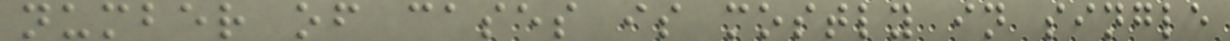number of cases is mostly in single
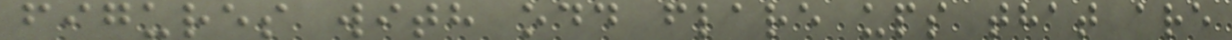figures with odd flare ups that are
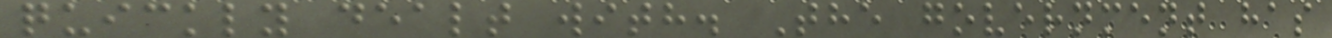quickly dealt with. The government has
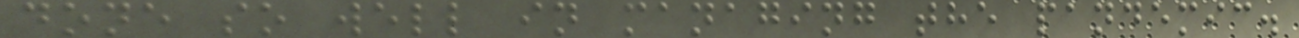done so well in managing the pandemic.
